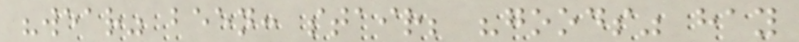"wear" been: stair; "goods" hay
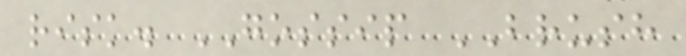risk. GOSSIP BRUSH
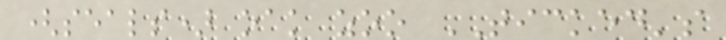(seals) oak zoo TICKED's
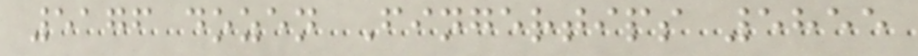5176 dozen Fingertips 5855
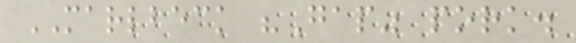MARLBECK "Gap" pork.
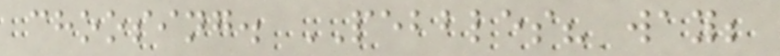choosing. PEBBLES? way;
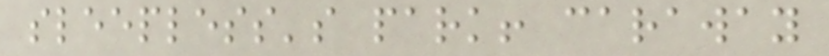sleepless's park! caraway
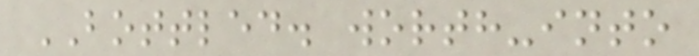BOTTLED. worth-into
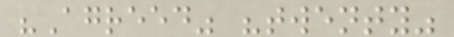"Agreed" "twenty"
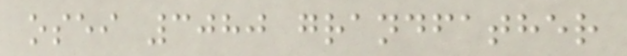osei 3080 grandfather
